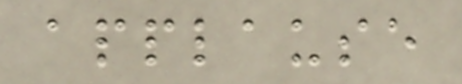applause
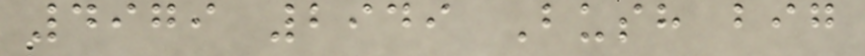4979 2949 Bush big
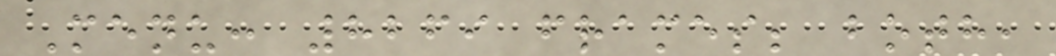Menu: 8269 frames; both,
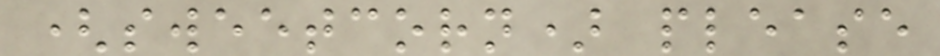(sweetcorn) please
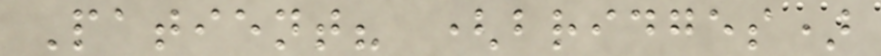Patient? (bridges)
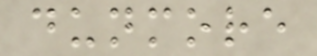dunmore
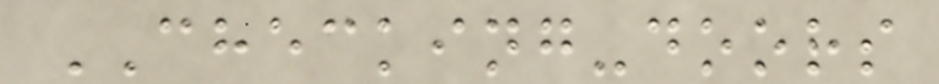CHECKING-doors
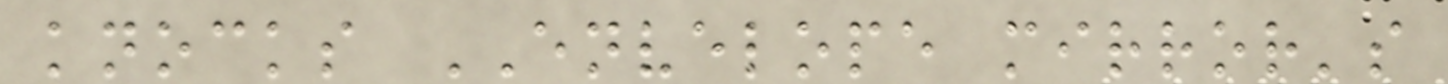knocks ENVELOPE mirror's
